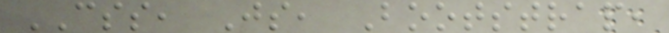CSS, Js, Bootstrap,
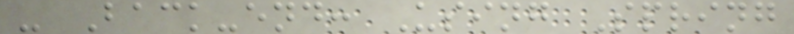- Back-end: Using Spring
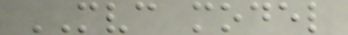MVC model
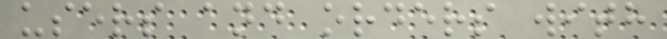users and orders with
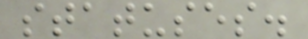statuses.
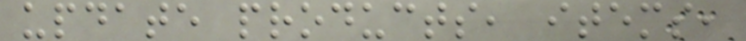update products, items,
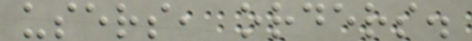users, orders.
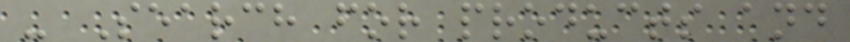- Search for products and
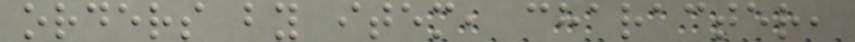orders by item, character,
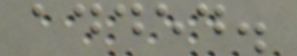added.
